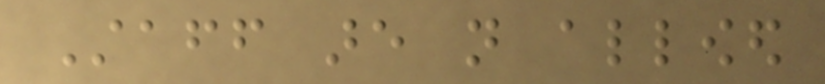Staff are not allowed
